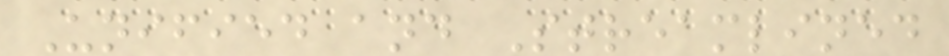Unified and Streamlined
